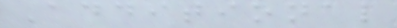Additional
